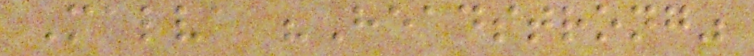Malva "Headstrong"
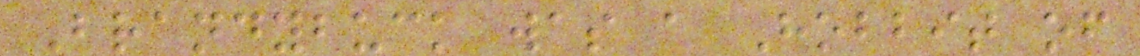Brandybuck was a Hobbit of
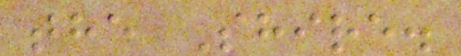the Shire.
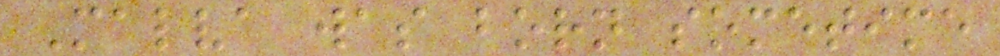Malva was born sometime
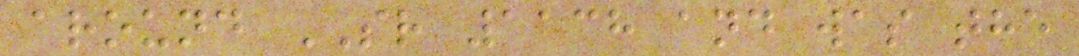around SR 1138 and was the
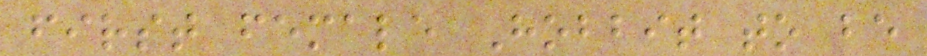first female Hobbit to be
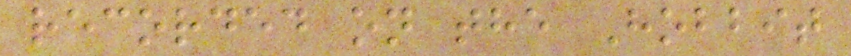recorded on the Hobbit
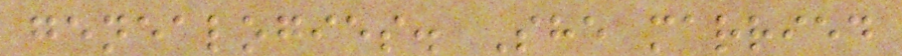genealogies. She married
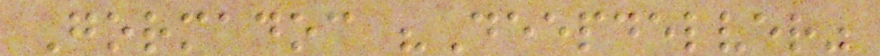Gormadoc "Deepdelver"
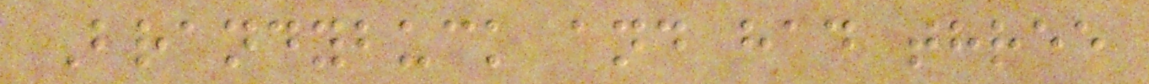Brandybuck and had three
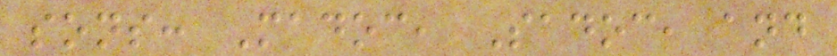sons: Madoc, Sadoc, and
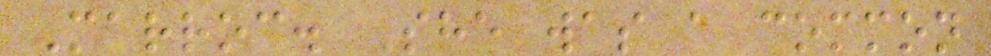Marroc. She was a common
